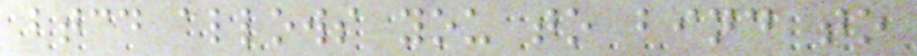btcd allows you to bind to
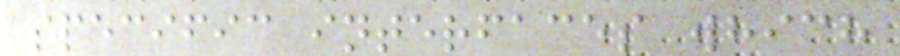specific interfaces which
